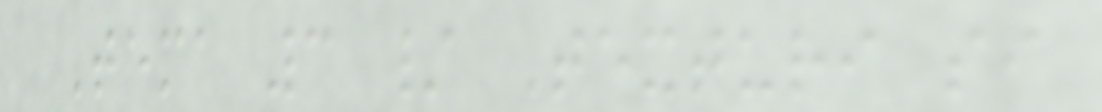Tema 3 / Texturi si
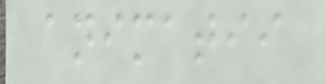animatii
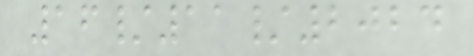16/11/2024
